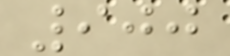900
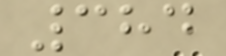384
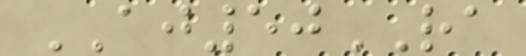AJ50RA
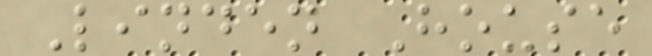Linden House
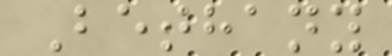Bethany
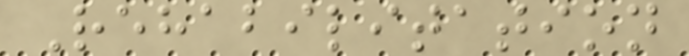Rehabilitation
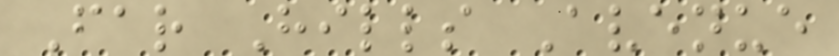Far Hills Avenue
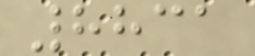8831
